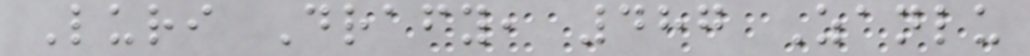Luri Drafy, 487 Zanlu
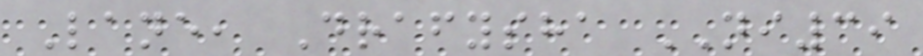Lane, Drafysha NI39
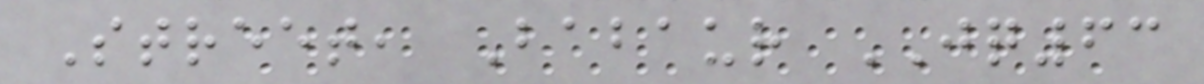Street, Babaur JQ63
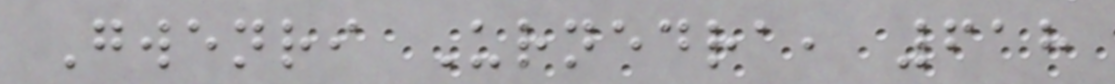Gwenri Urnedra, 618
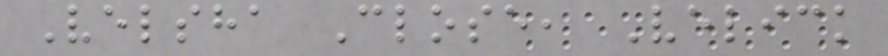Velsha Close, Velick
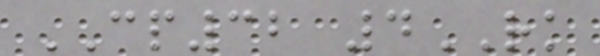CP32 4RK
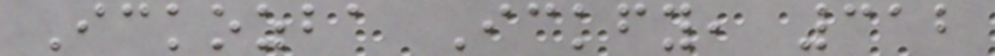Ickozba Ickfy, 312
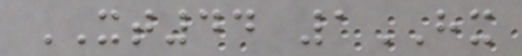XT44 1HX
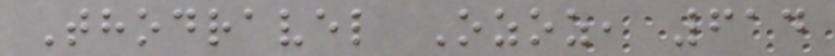Thodravel Ozoz, 614
